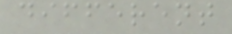different
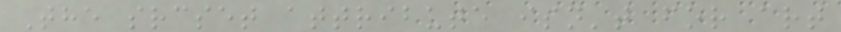The srcset attribute isn't for art
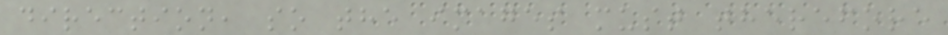direction, so the images must therefore
